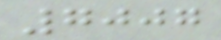7007
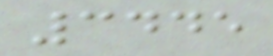3445
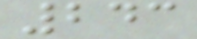243
